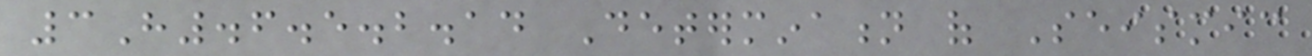3H.6.5.2.14 Determination of Seismic
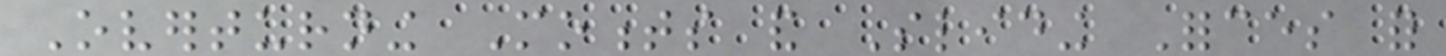Overturning Moments and Sliding Forces for
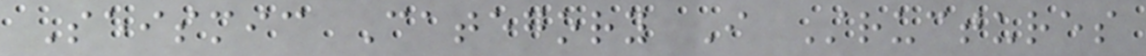Seismic Category I Structures
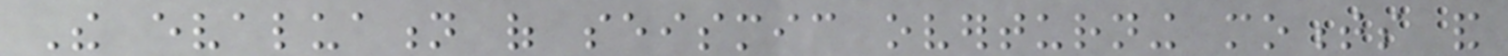The evaluation of seismic overturning moments and
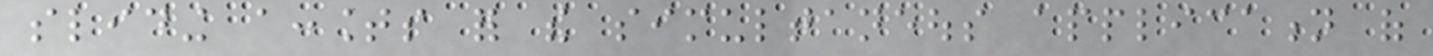sliding accounts for the simultaneous application of
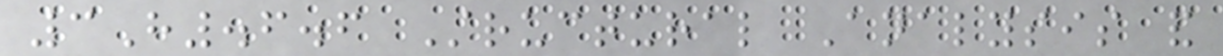3H.6.6 Structural Analysis and
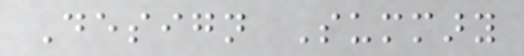Design Summary
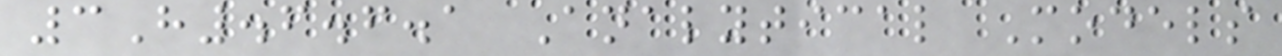3H.6.6.1 Analytical Models
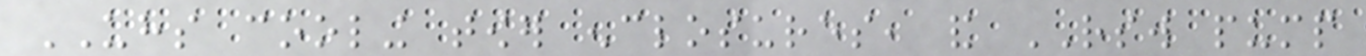UHS cooling tower enclosures, and RSW pump
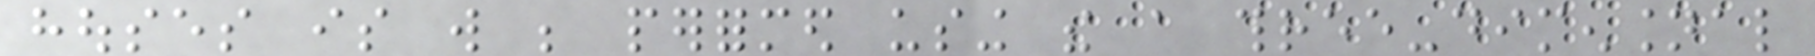houses is will be performed using the a three-dimensional
